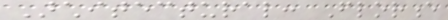Architectural: Florence
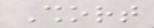Short
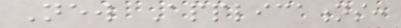New Applications:
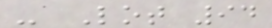- Lot 94
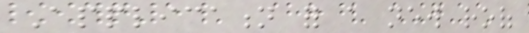Application for a new roof
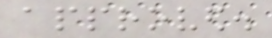approved.
